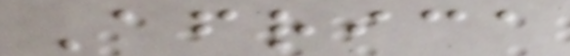Africa
